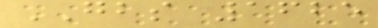GBS 1625
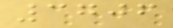3706
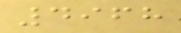4968
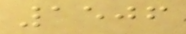1506
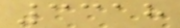3318
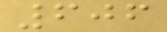606
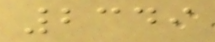2349
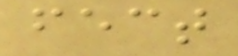fect
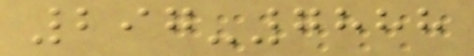297-7888
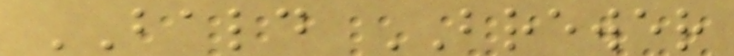BALD BREWER
